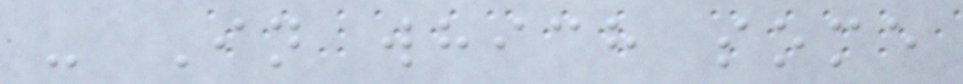- In which some
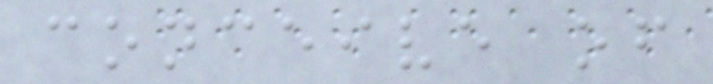conceive of
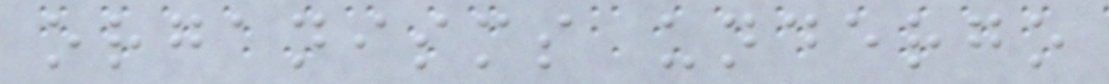organisms undergo
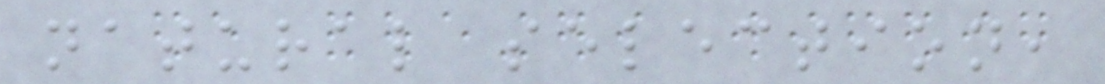natural selection,
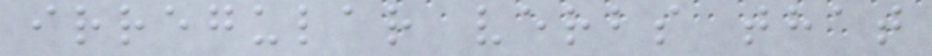irregular verbs that
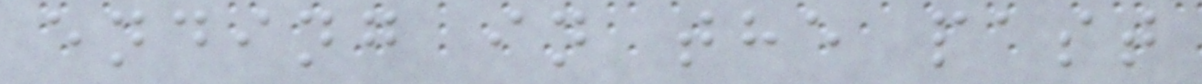ending in the past
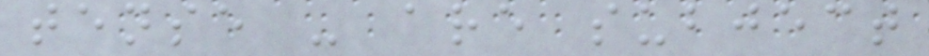tense - are subject
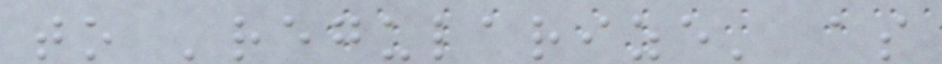to 'regularize' as
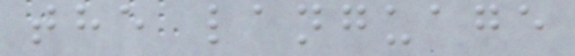the language
